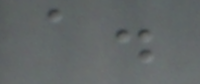a.
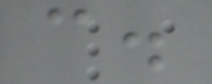c.
